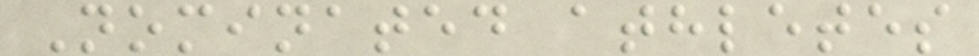Nominated athletes
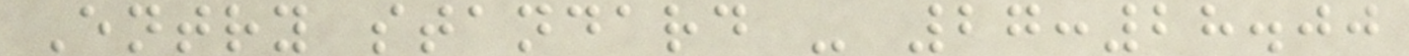Entry standard - 27:28.00
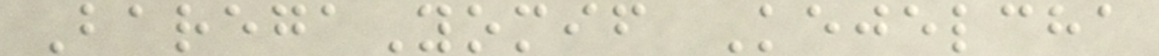BaregaYomif Kejelcha
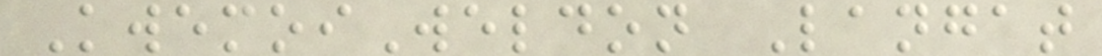KwemoiWeldon Langat
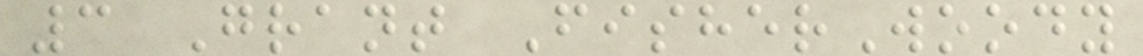3 Grant FisherWoody
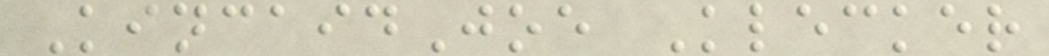KincaidJoe Klecker
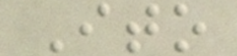Ito
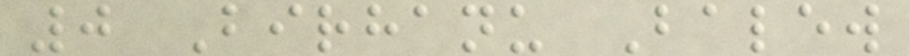0 Birhanu Balew
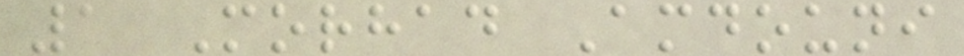1 Morhad Amdouni
